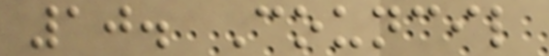10. Council
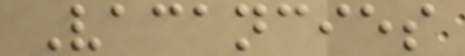Vacancies
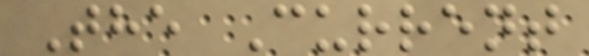The Current
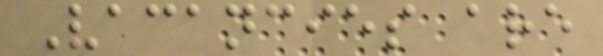Vacancies are
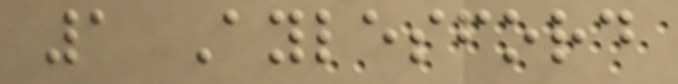1 Aylesford
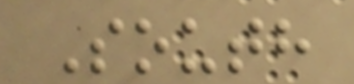South
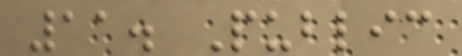11. Public
